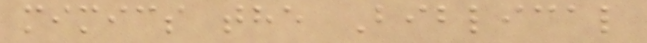mimics the Biblical
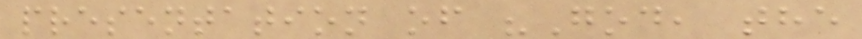presentation of "God, the
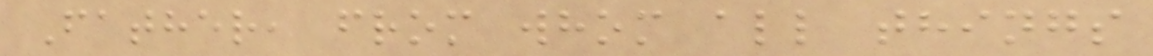Father, from whom all things
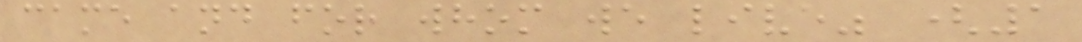came and for whom we live" (1
